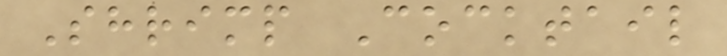Shrimp Cocktail
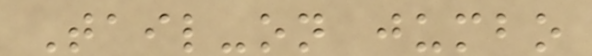Tail-on jumbo
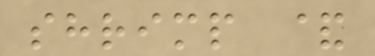shrimp &
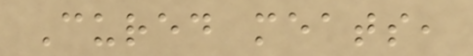Cured meats,
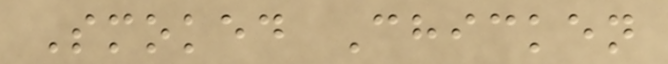Smoked Chicken
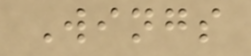Wings
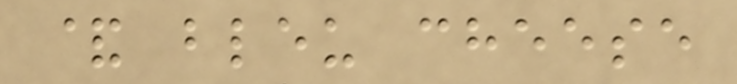& bleu cheese
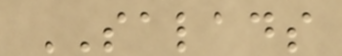SALADS
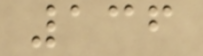136
